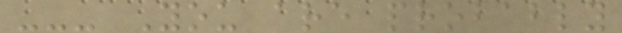--- You are probably
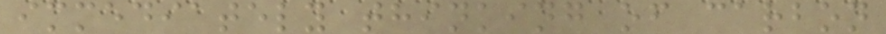immediately thinking of carbon
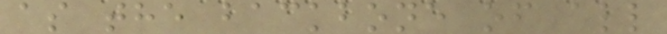as the backbone of all
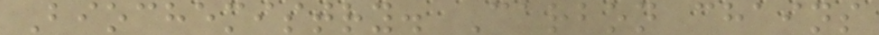Biochemistry. Carbon chains
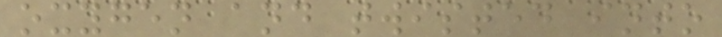oxygen and twisted into
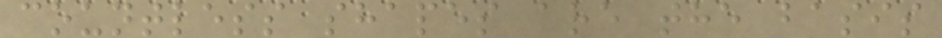countless shapes are the basis
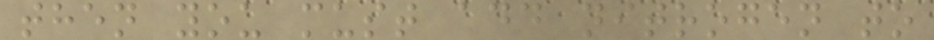then you must add nitrogen to
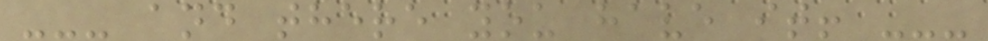--- and there you have it! ---
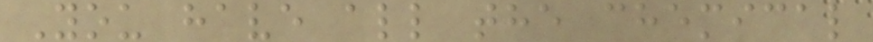You have all the chemical
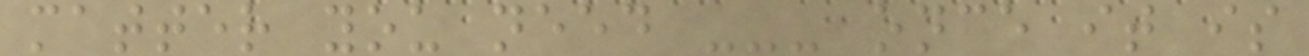matter you need --- once it is
